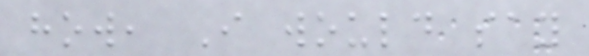how, I would say
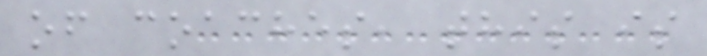of coaches, this is
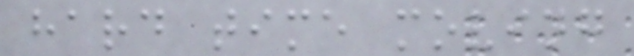hard time moving
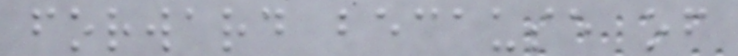forward because of
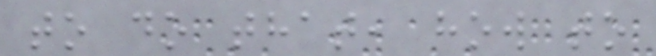to do that, how to
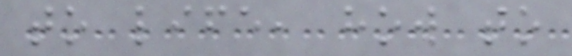to life, how to
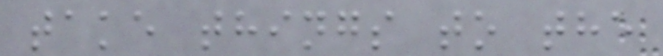take things to the
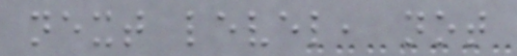next level, not
